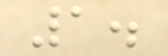1.
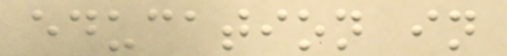education in
